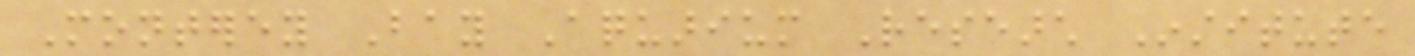Monterey Bay Aquarium Research Institute
